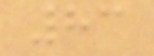83
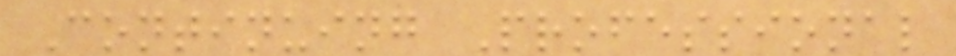Continuing Professional
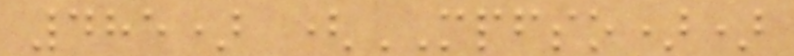485) (MPFSO))
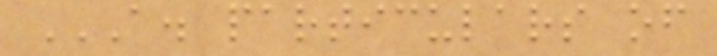A. PARTICULARS OF
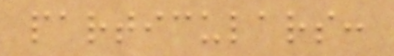particulars:
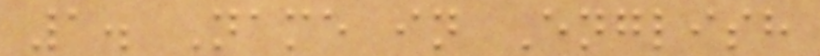1. Name in English
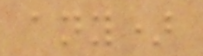any)
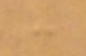:
